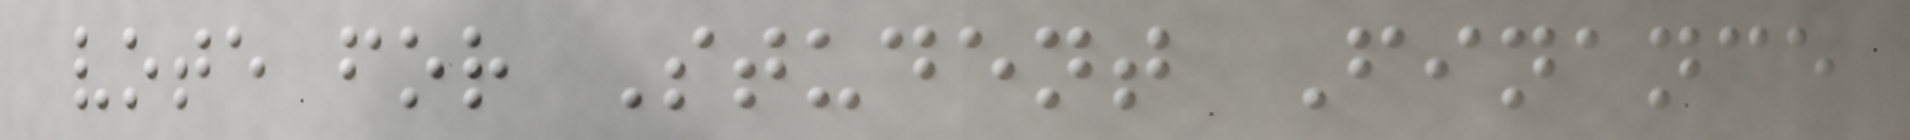vote for Student Finance
